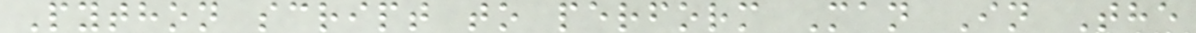Python script to perform Man In The
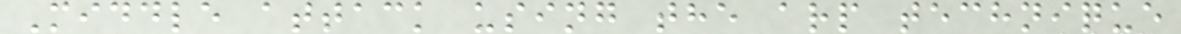Middle attack using the arp technique
